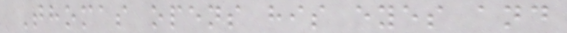Thomas opens his eyes and
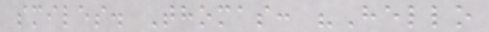smiles. Thomas: "Hello
